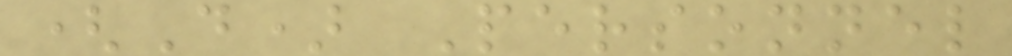(D) Personnel
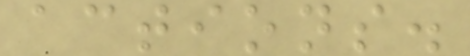actions.
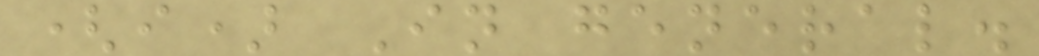(i) In general.
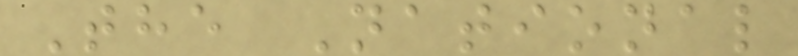The National
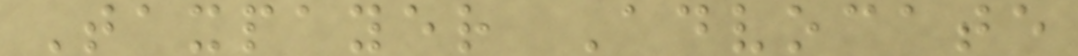Taxpayer Advocate
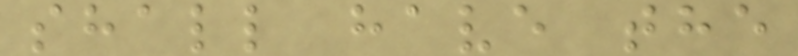shall have the
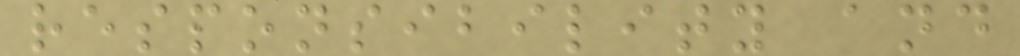responsibility and
